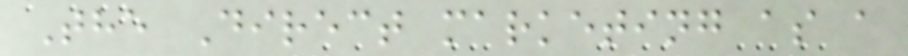The Direct marketing as a
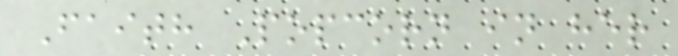Faith Popcorn in her
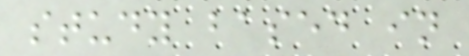study based in
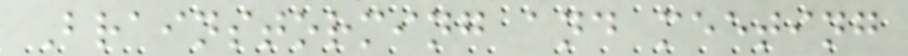Brainstorming and meeting
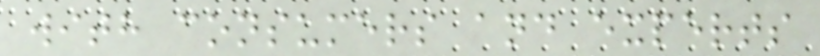with consumers and experts
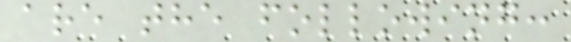are the following:
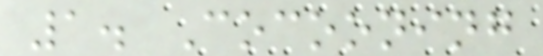1. Cocooning
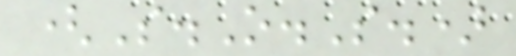(S.O.S.)
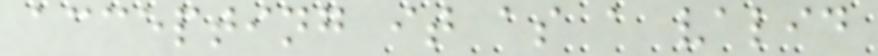accepting it as a valid
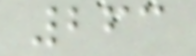263
